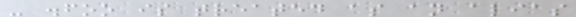- .foo is treated as an alias
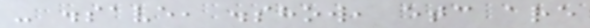- .save, .show, etc are
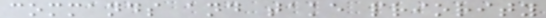commands and take priority
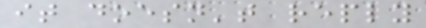it doesn't reply
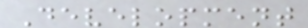Development
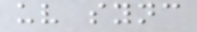uv sync
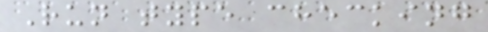Run type checking
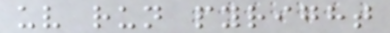uv run pyright
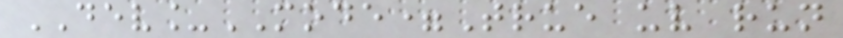DEV_MODE=True uv run
